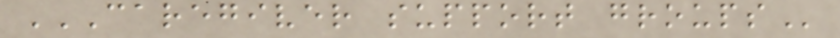CAREGIVER SUPPORT GROUPS
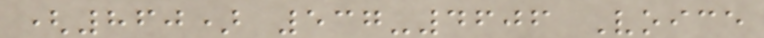(860) 537-4606 Voice
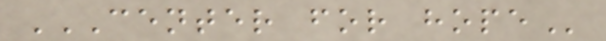CENTER FOR HOPE
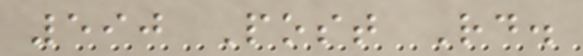590 Post Rd.
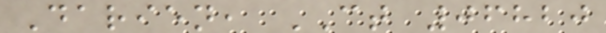Darien, CT 06820
